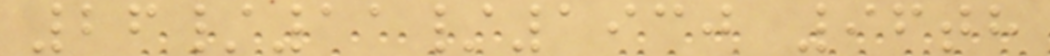26/11/1930 96th
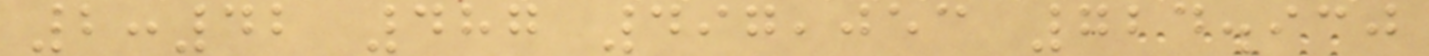2:42 487 497,053 724.930
